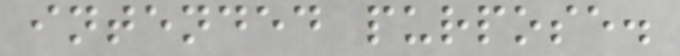intended purpose.
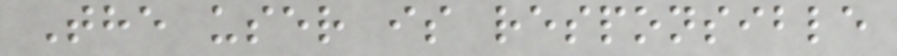The user is responsible
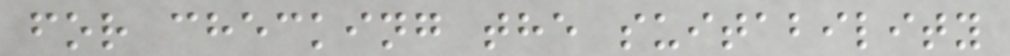for checking the suitability
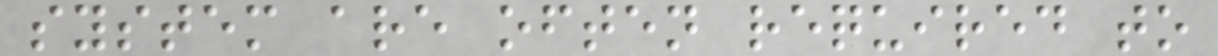system are often required to
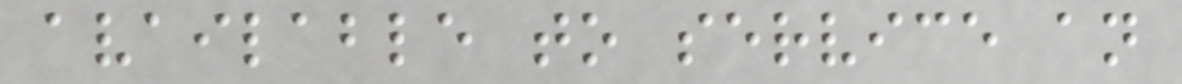available to service an
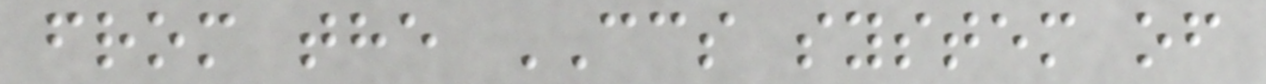from the CCS system of
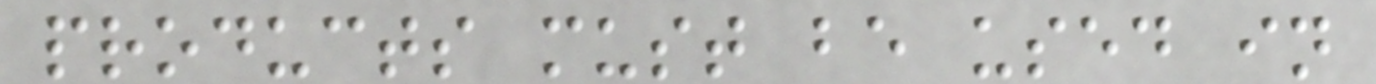products must be used in
